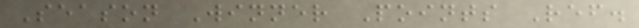Season Winner Points Ref.
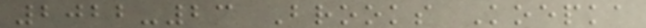2022-23 Brooks Koepka
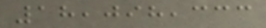18,098,333
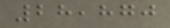28,870
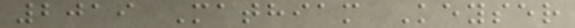2019 Mathiam Keyser
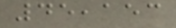45,153
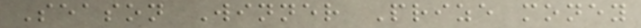Season Winner Prize money
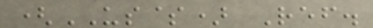(US$) Ref.
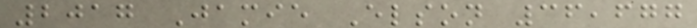2017 Jamie Elson 36,677
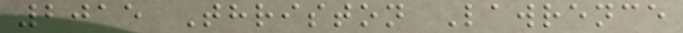2015 Thriston Lawrence
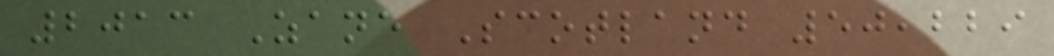2013 Zane Scotland 50,229
